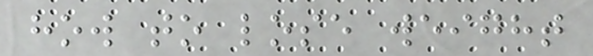how to lose weight
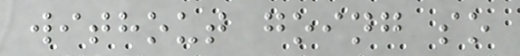without going so
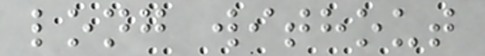long without
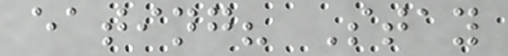eating? Stay
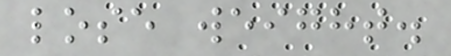lose weight.
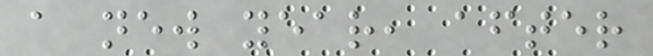a new year, after
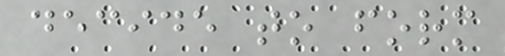decide to form
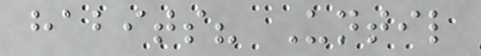habits? Until
